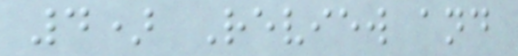4) Review and
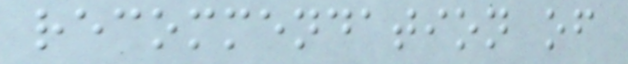recommendation of
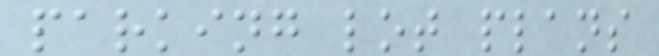parking lot plans
